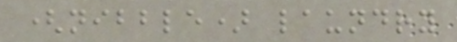(nibble) laundry
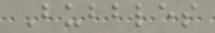Bubbles
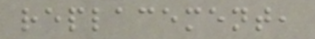replacement,
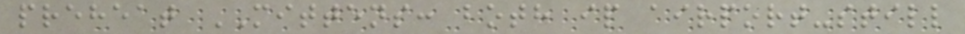preheat MITTENS: both ip airport-still
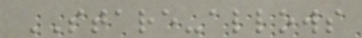STARE-allows
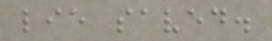lie saved.
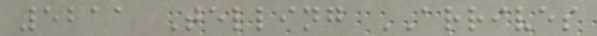5211 Telling ARRIVES
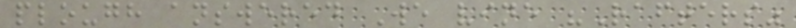plough answered We vine "Rafters"
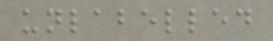unlabelled
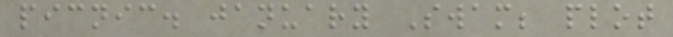picnic. january Swam; plot
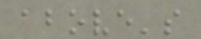above's
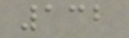132
